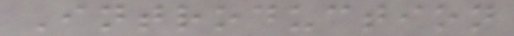Introduction
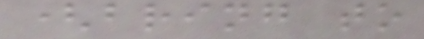(bring to
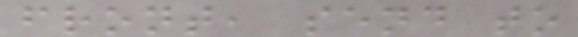front, send to
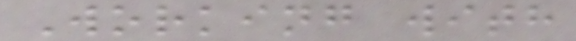Working with
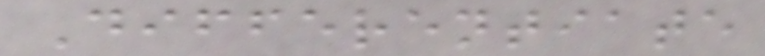Differentiate
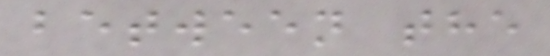between the
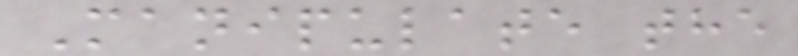Manipulate the
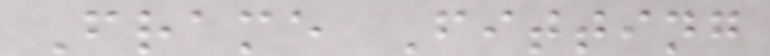Frame Fitting
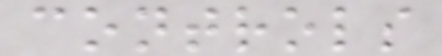controls
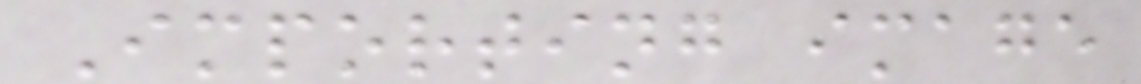Importing image
